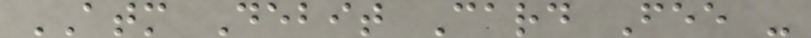ATM Debit Card Fee -
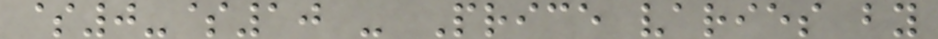$0-$10 - Price varies by
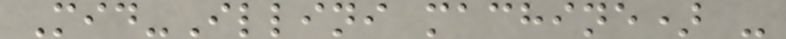Mid-Illini machine) -
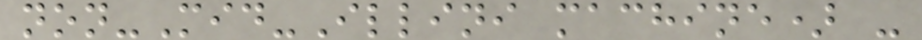non-Mid-Illini machine) -
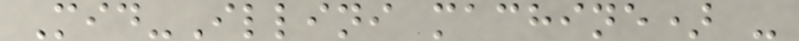Mid-Illini machine) -
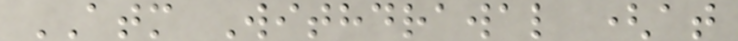ATM Withdrawal (at
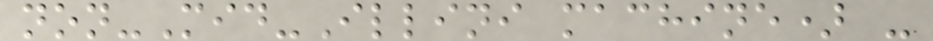non-Mid-Illini machine) -
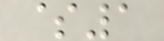$1
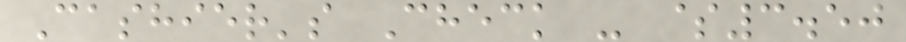Cashier's Check - $3.50
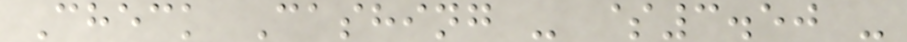Check Cashing - $3.50 -
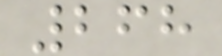268
